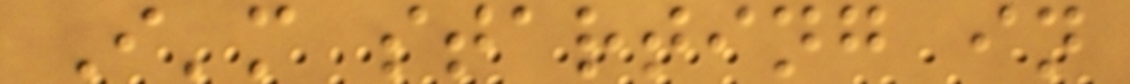I'm starting in
